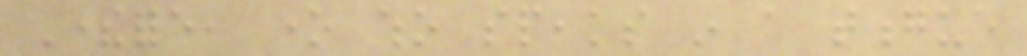Therefore, one who speaks in a tongue
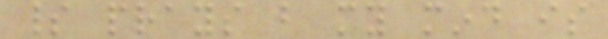spirit prays but my mind is
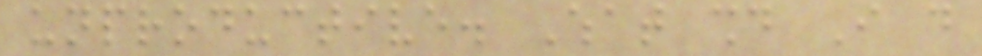unproductive. What should I do
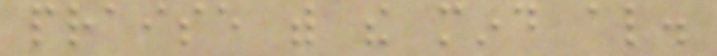praise with the mind also.
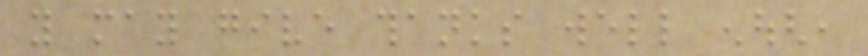you may give thanks well enough,
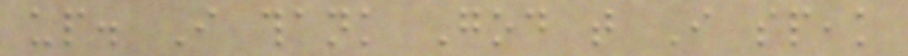up. I thank God that I speak
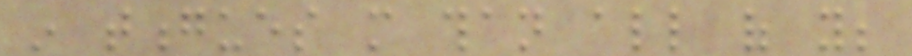in tongues more than all of you;
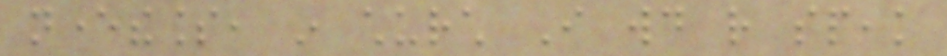nevertheless, in church I would rather speak
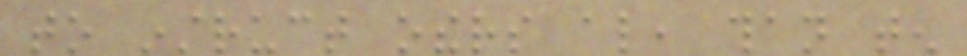to instruct others also, than ten
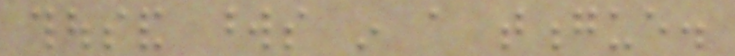thousand words in a tongue.
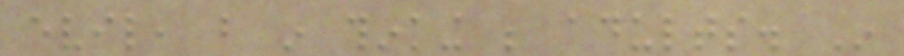evil, but in thinking be adults. In
